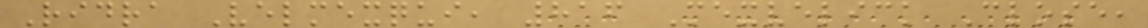Ridra Velmexqui, 816 Mexvelick Close,
